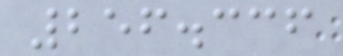256.336
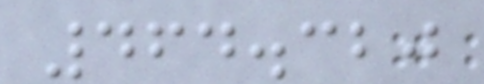464.320
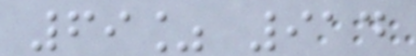69% 914
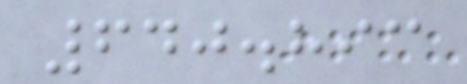640.893
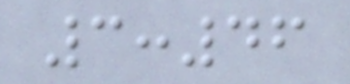3:46
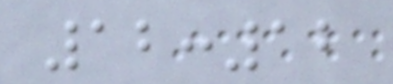12:12
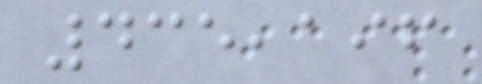435,196
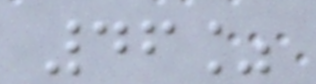46%
